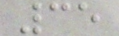35
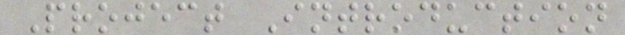Project Introduction
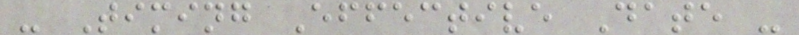- Timing Effective Date -
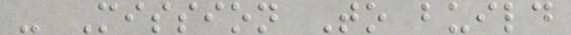- Mission To build
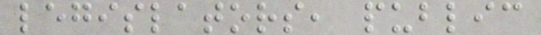legislators, public
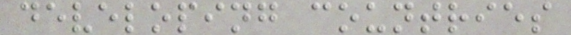developing countries
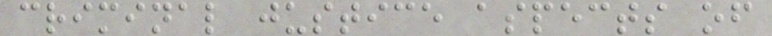criminal justice aspects of
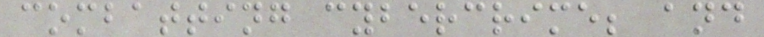combatting cybercrime; and
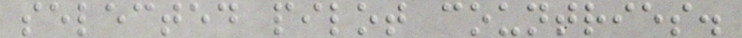selected pilot countries.
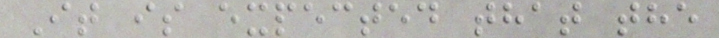It is expected that the
